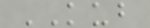KUB
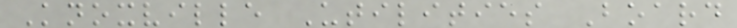Knoxville Utilities Board
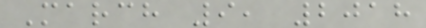March 9, 2018
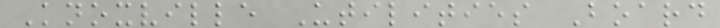Knoxville Utilities Board
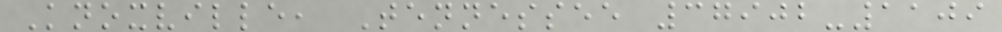Knoxville, Tennessee 37902-1109
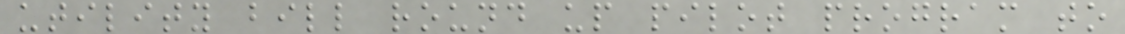utility bill round up pilot program to
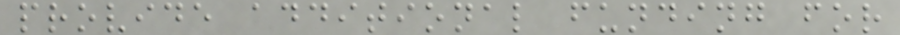provide additional funding for
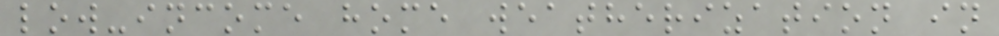low-income home weatherization in
